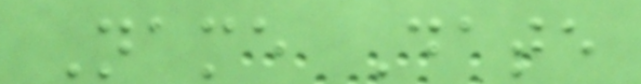Name Date
